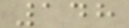148
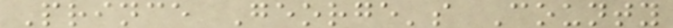Prince George's County
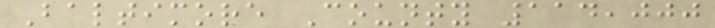Baltimore County 114,000
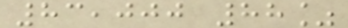83,000 88%
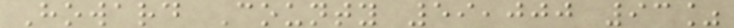Howard County 59,000 93%
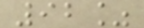92%
